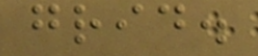grid.
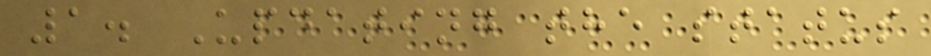1. Updating the status
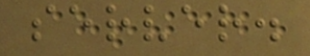server.
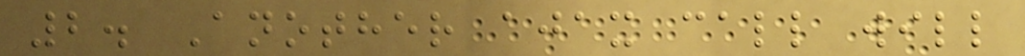2. Another ajax call will
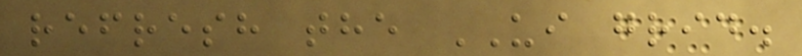refresh the UI grid.
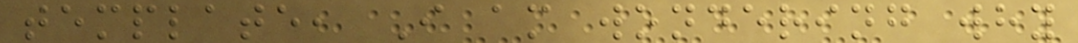template, I am wondering why
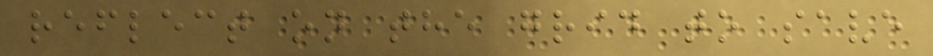reflect on the grid to save
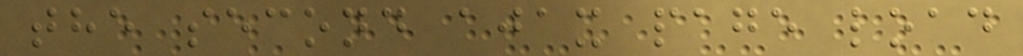the second ajax page load
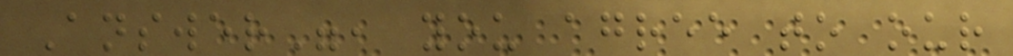Answer", you agree to our
